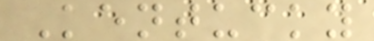Kentucky
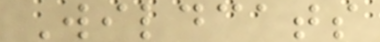Wildcats
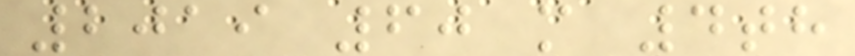2019 60 m 4th
